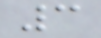3
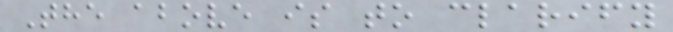The above is to clarify
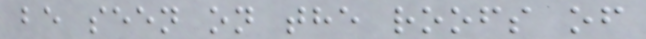be seen on the roofs of
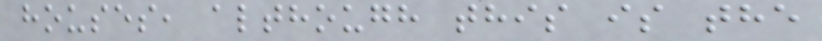houses, although this is the
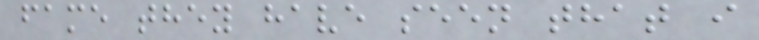fame they have seen that i
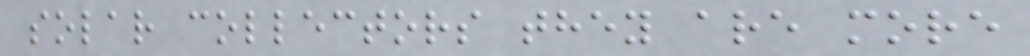solar collectors they are more
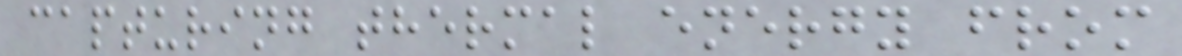capturing thermal energy from
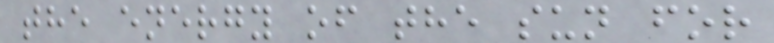the energy of the sun for
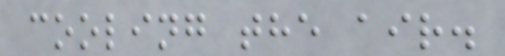cooling the air.
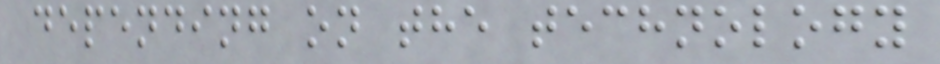depending on the technology
